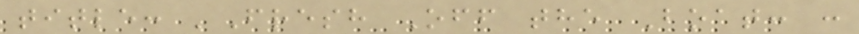title: 'Fresh Off the Boat: :
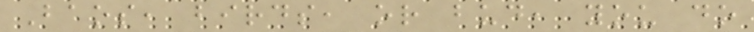Baos, birds, or bud, you do
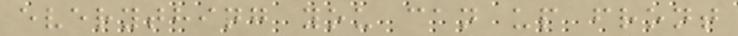everything you can up front
